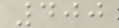400
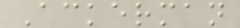Ackerman
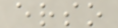erso
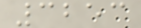3253
